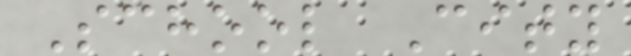School City
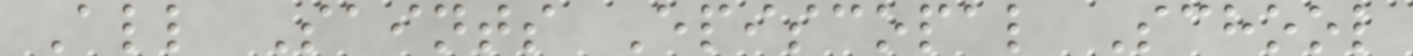All Saints Episcopal School
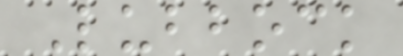Lubbock
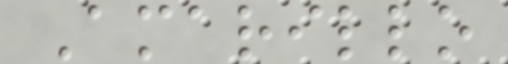Amarillo
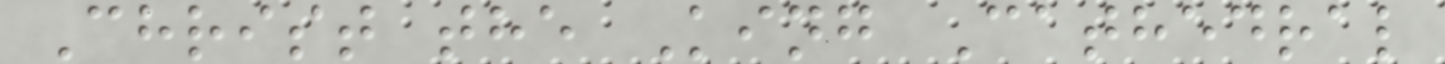Christ the King Cathedral
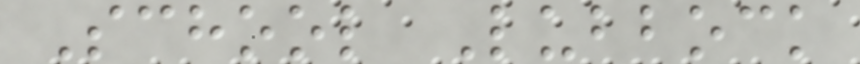School Lubbock
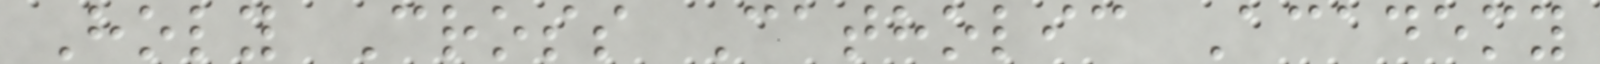Holy Cross Catholic Academy
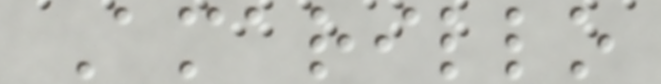Amarillo
